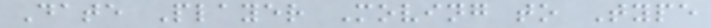Date Player Moving to Type
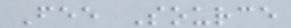Fee Source
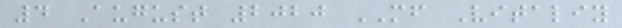4 August 2020 MF Vitaliy
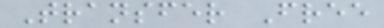Transfer Free
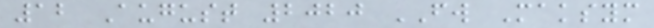12 August 2020 FW Maksym
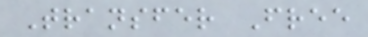Transfer Free
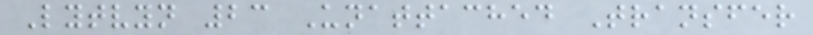Lytvyn 23 Unattached Transfer
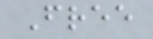Free
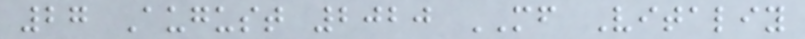27 August 2020 MF Vitaliy
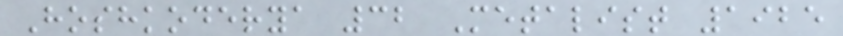Hoshkoderya 32 Metalist 1925
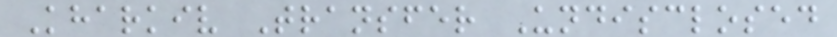Kharkiv Transfer Undisclosed
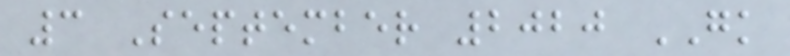3 September 2020 GK
